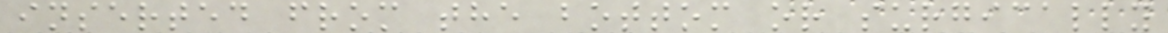inserted from the bottom or surgically
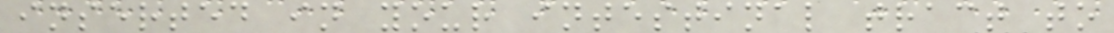inserted in your intestinal tract to
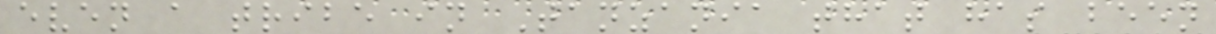even a tribe in Tanzania that has been
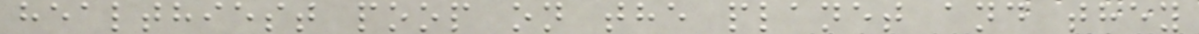healthiest poop on the planet and they
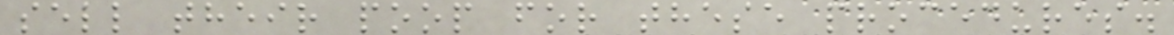sell their poop for these procedures.
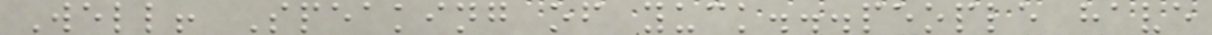Well! Speaking of yuck...people have
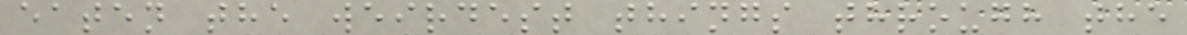eaten the weirdest things through the
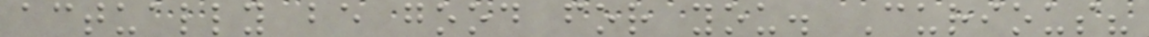actually be good for you. Curious?
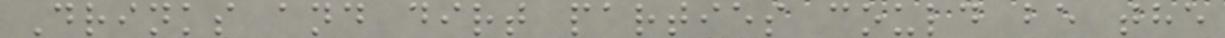Drinks and dirt parties could be the
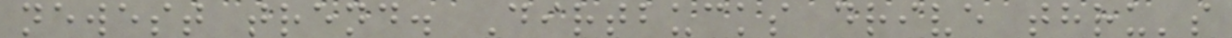newest trend. Dirtbucks drive thru's
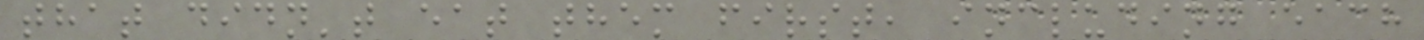that didn't eat them first, including each
